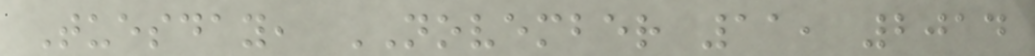Tuesday, NOVEMBER 11, 2014
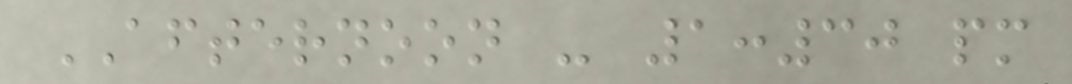AFTERNOON - 1:30 pm
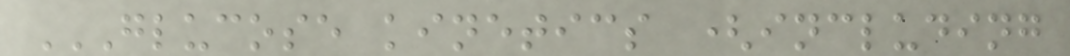GLUCOSE KINETICS (INCLUDING
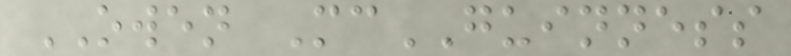OWEN McGUINNESS
